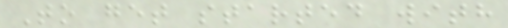To get started with
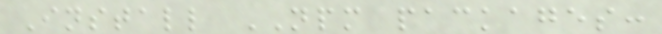Install NPM packages:
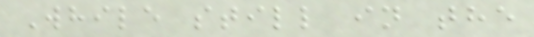While still in the
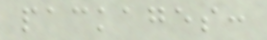packages:
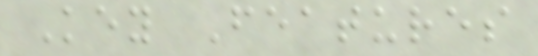Key Features
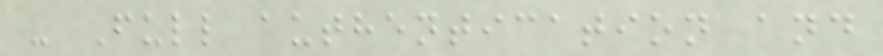- Full authentication and
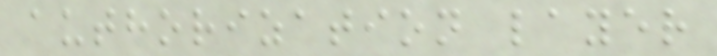authorization layer
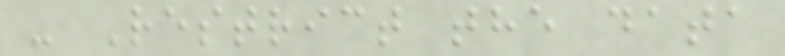- Restrict the data
